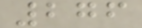276
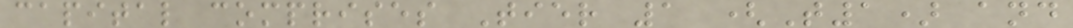capital comprises Tier 1 (T1) and
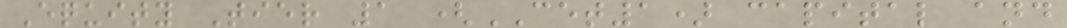Equity Tier 1 (CET1) capital and
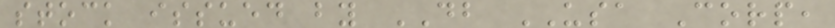stock issued by DB USA Corp,
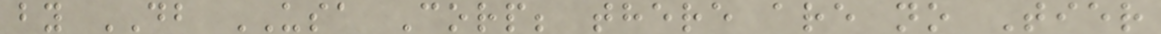by DB USA Corp; there are no Tier
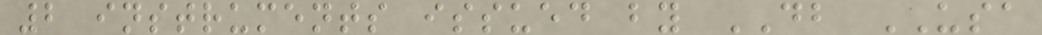2 instruments issued by DB USA
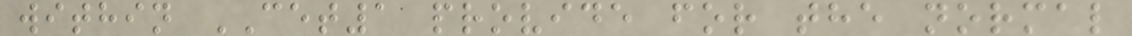within CET1 provide for the normal
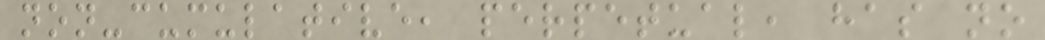non-cumulative, perpetual, has no
